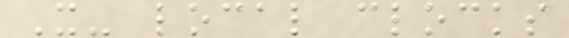X- local clocks
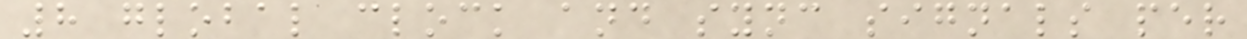8 global clock and sync signals per
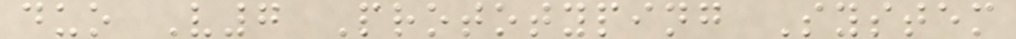duo V7 Prototyping System
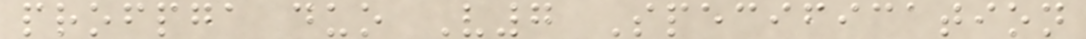profpga duo V7 Specification
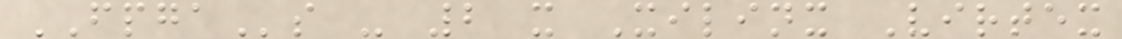FPGAs - 2 x Xilinx Virtex
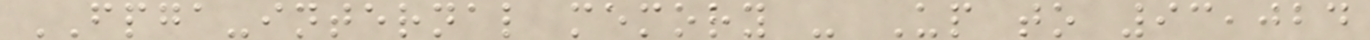FPGA-internal memory - Up to 93,024
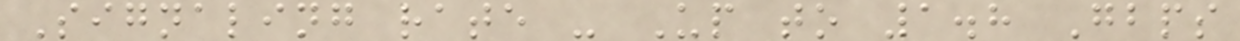Signaling rate - Up to 1.8 Gbps
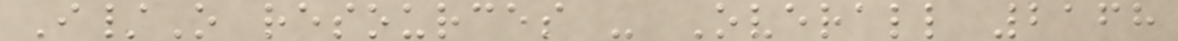I/O resources - Overall 2168
